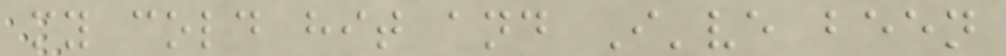my cold hit and I've been
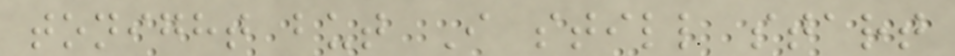tonight but I still start
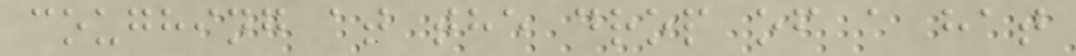coughing at the drop of a hat
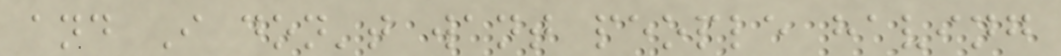and I don't want people having
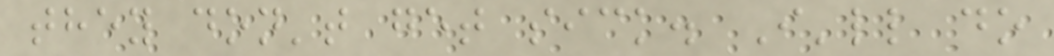they don't get sick. I'll do
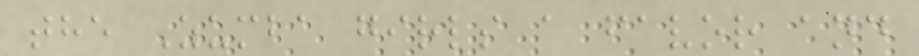the Zumba girls a favor and
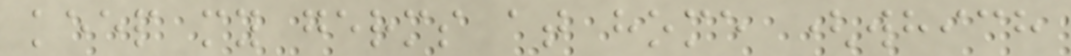keep my germs at home (which
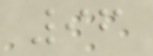96
